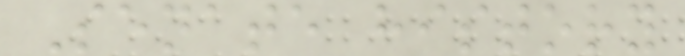Senate history
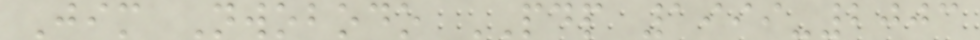Jim Nwobodo PDP 1999-2003
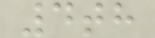4th
